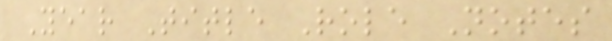Year Title Role Notes
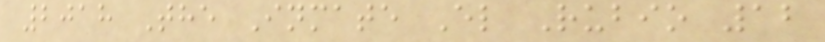2018 The Inmate El Rubio 12
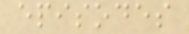episodes
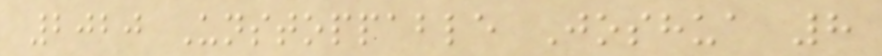2020 Unstoppable Joshua 8
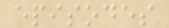episodes
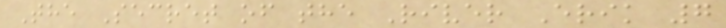The Secret of the River Erik 7
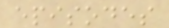episodes
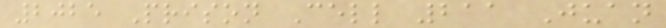2025 Prison Cell 211 Juan
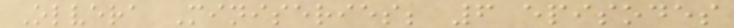Olvera Miniseries; 6 episodes
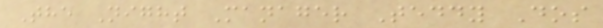The Night Manager Teddy Dos
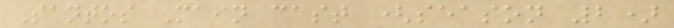Santos Main cast (season 2)
